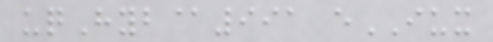uqHyb@991 eIUX
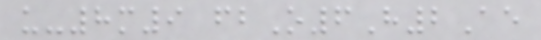u-8m9 fbO6H2Ae
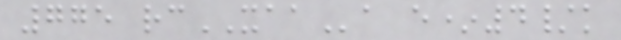775 rcXAAa e*4/k
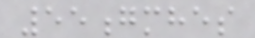55gmhes
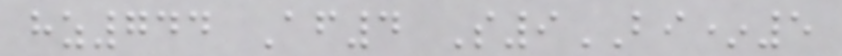hz744 Af4 S9BI*5
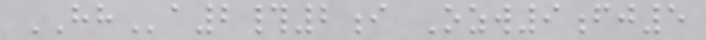HHa2#2i Ozw9fj5
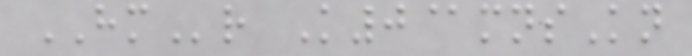HMr K0@mnsKn
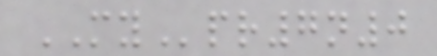MYpr7n0
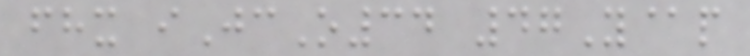fhx iJcO34 47Y@p
